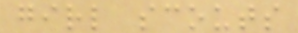girl scouts
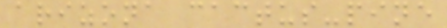arizona cactus-pine
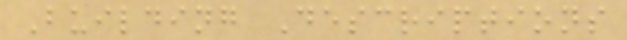Building Descriptions
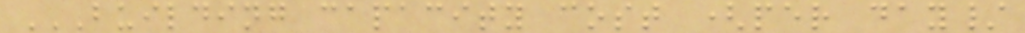BUILDING CAPACITY COST (PER DAY/
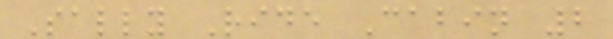Sally Ride Cabin 2
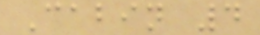Cabin 4
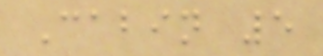Cabin 5
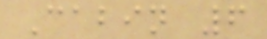Cabin 6
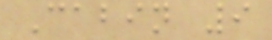Cabin 9
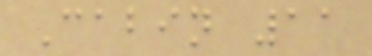Cabin 11
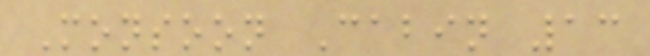Monsoon Cabin 13
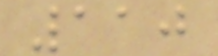110
